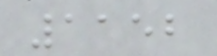1152
